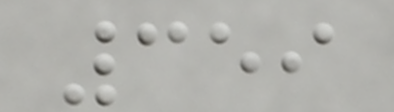359
